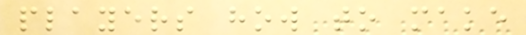players how to make
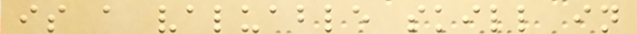is a valuable skill in
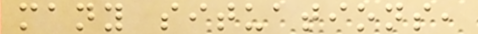many situations,
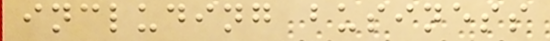including business
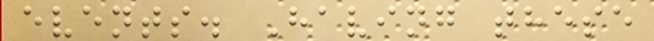events. Having these
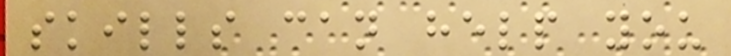skills can help you
